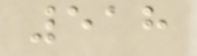518
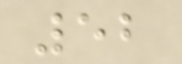52
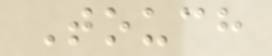Touch
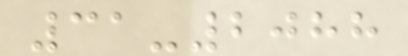31-2088
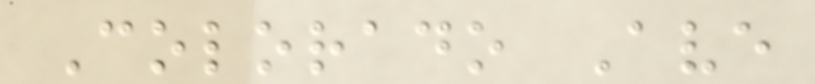Colorado Ave
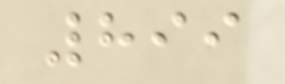899
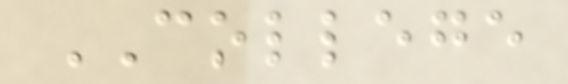COLLEGE
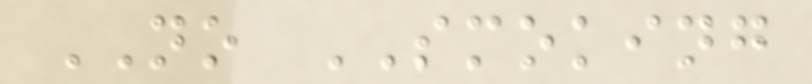NO SMOKING
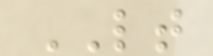LT
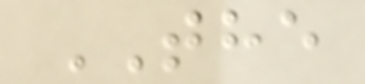THE
